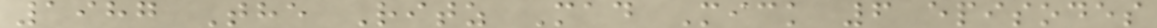1987 The Ritz Mad Mick 6 episodes
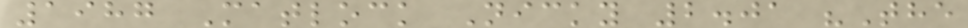1987 Matlock Nicky 2.01 "The
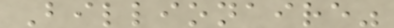Billionaire"
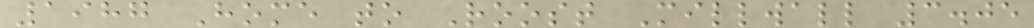1987 Home to Roost Millwall 3.05
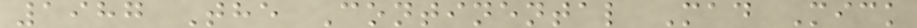1987 The Continental Mad Mick
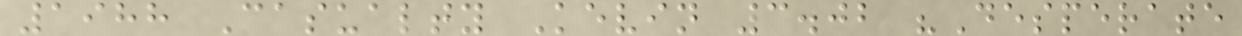1988 Casualty Kevin 3.02 "Desperate
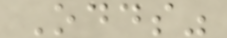Odds"
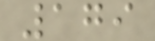179
